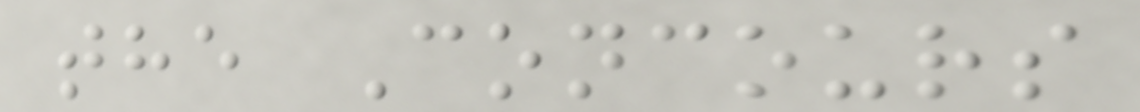the Concours
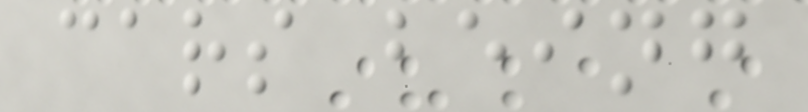cars being
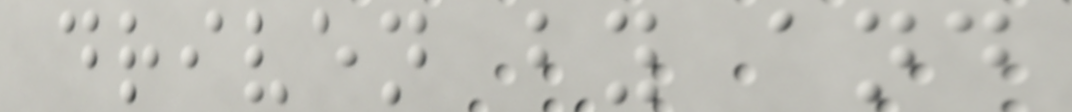driven by and
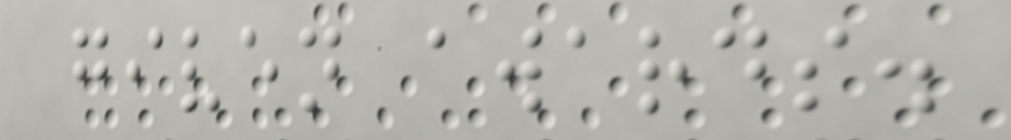given awards.
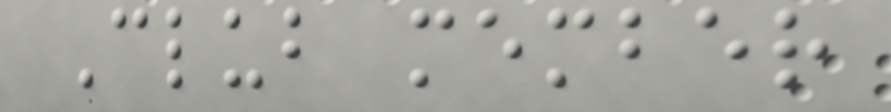Club member
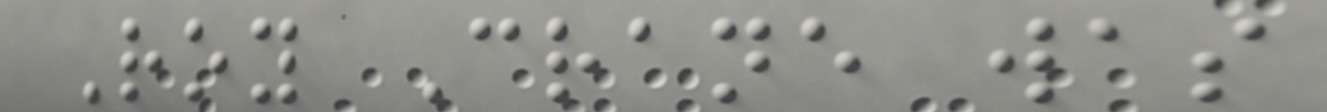Roy Crane was
